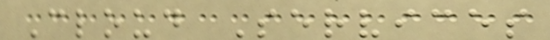Cloud Services
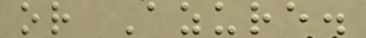or Azure.
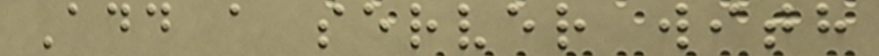Add a server with
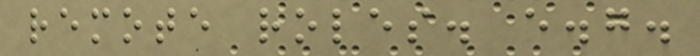remote roles. e.g.
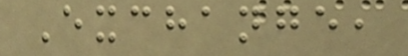Exchange,
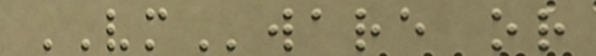VMware or
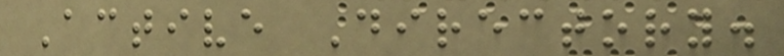Active Directory.
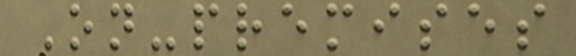On-premises
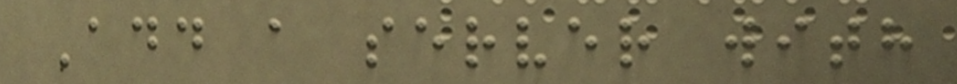Add a server with
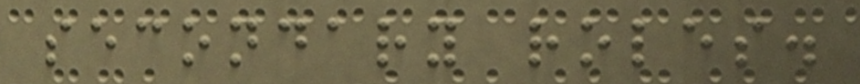secondary roles.
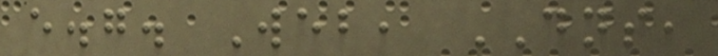e.g. Web, DNS,
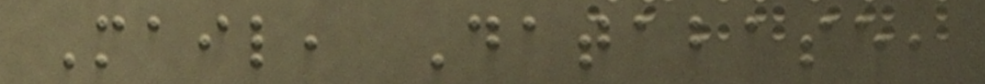Mail, Database,
